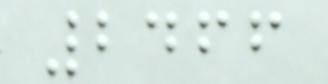2466
